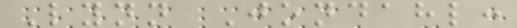Lynn Jondahl:
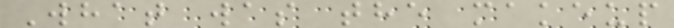What was the makeup
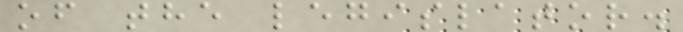of the legislator.
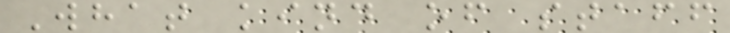What kind of staff
